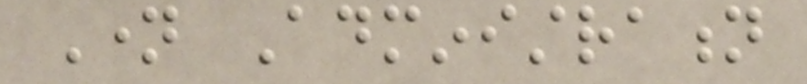Name Administration
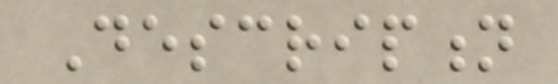Description
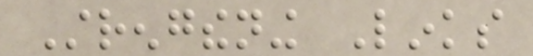Strengthening Links
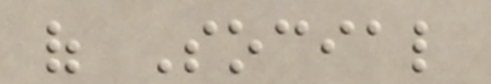of Social
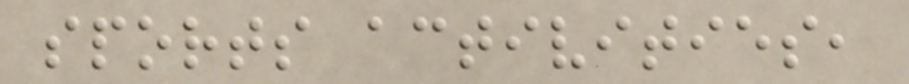sports activities,
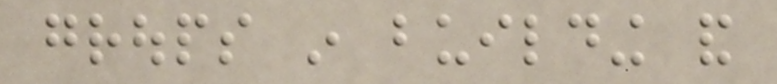groups in building and
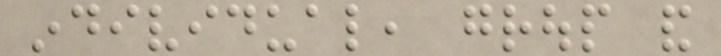individual, group and
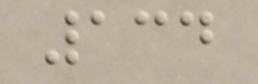134
